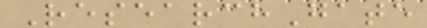ResearchGate
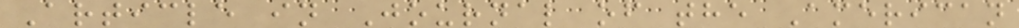Article in Journal of the American
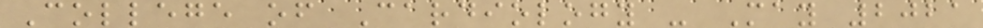College of Cardiology - May 2021
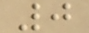0
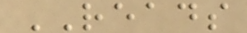READS
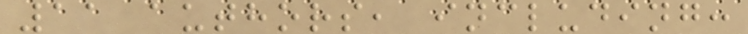11 authors, including:
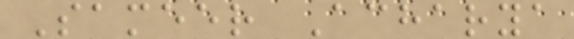Sameer Acharya
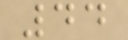44
